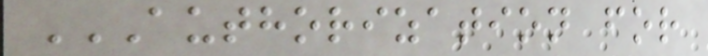AUTHORIZATION FOR
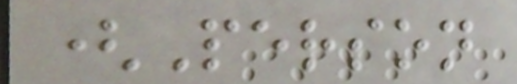(Person
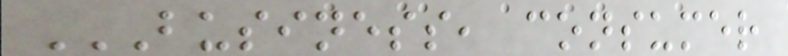BUSINESS, CONSUMER
